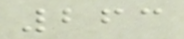263
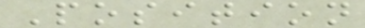Position
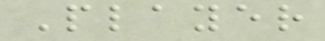Player
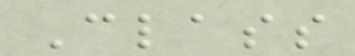Class
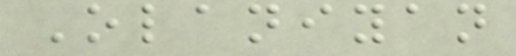Olaniyan
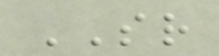SR
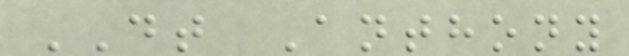DT Anthony
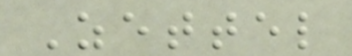Zettel
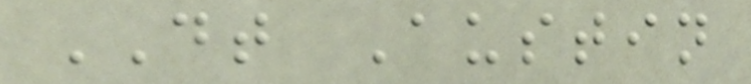DT Austin
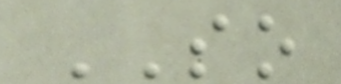SO
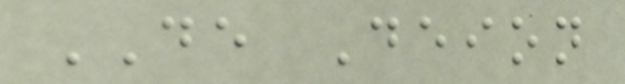DE Deion
